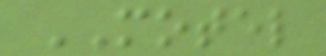MOTEL
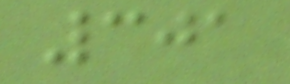301
